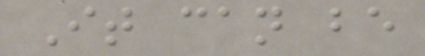It can be
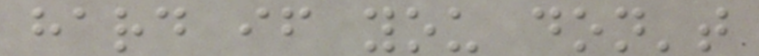hard if you don't
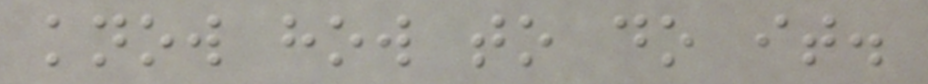know how to do it.
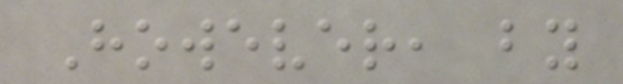However, by
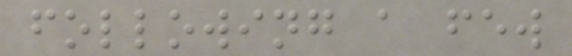following a few
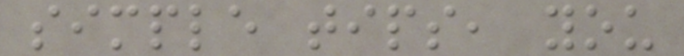simple tips, you
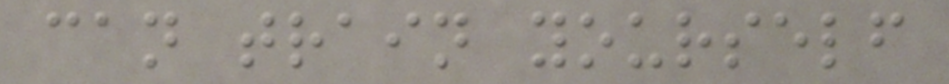can train yourself
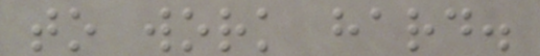to work hard.
